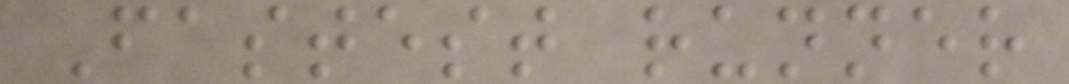Fastest runner
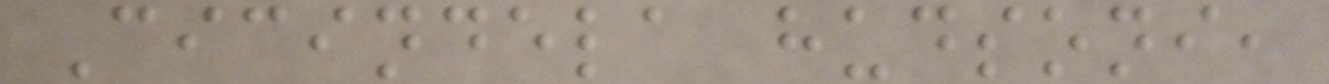Cicindela hudsoni,
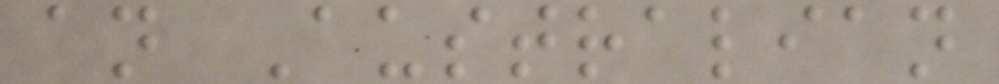an Australian
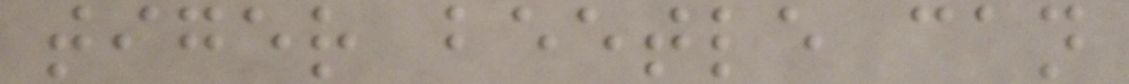tiger beetle can
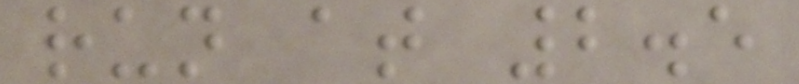run at 2.5
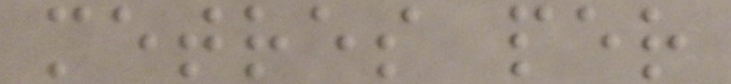metres per
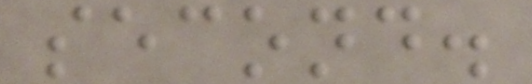second.
